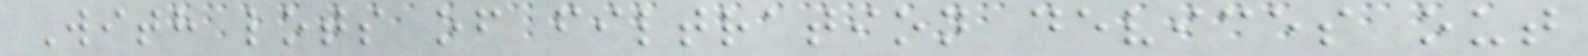With lots of filtration devices out
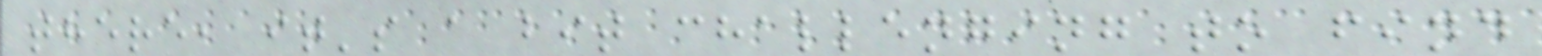there, it's a bit challenging to find
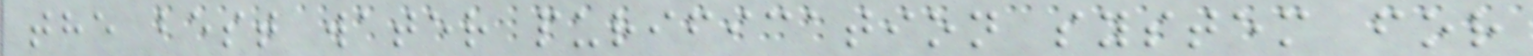the best water purification system for
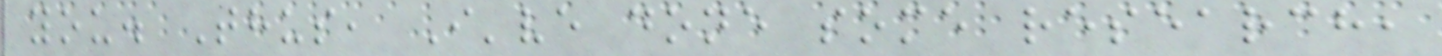you. Thus, I've done some research,
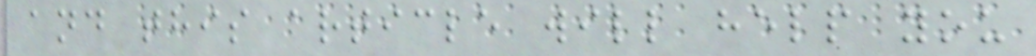and this article will help you
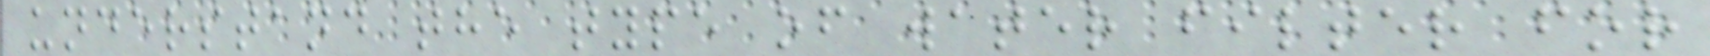understand the type of water filter for
